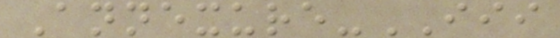Annexure-III
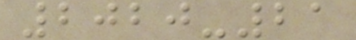2020-21
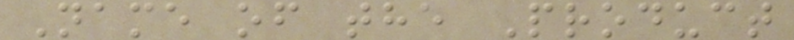Name of the Product
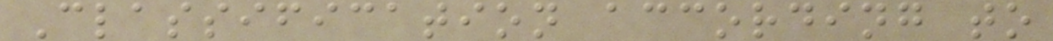Classification according to
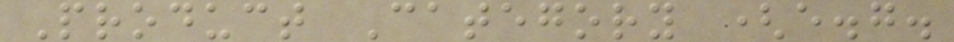Product Category (e.g.
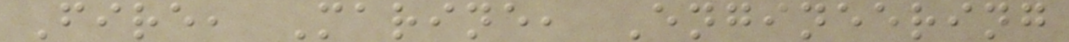Fire, Marine, Engineering
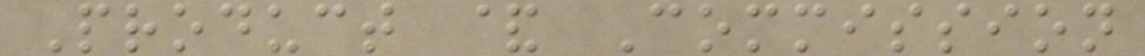Product & Commission
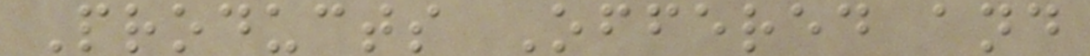Products Offered and
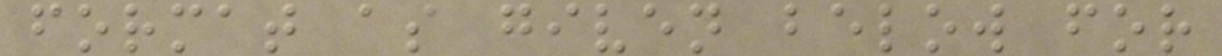format as given below for
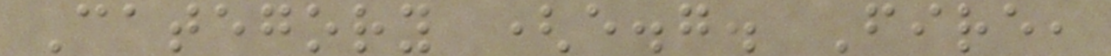Category (e.g. Fire,
